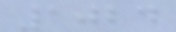1024
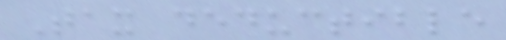Tax deductible
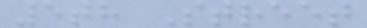5th Street
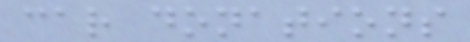car donations
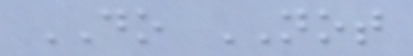DO NOT
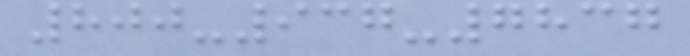800-937-7837
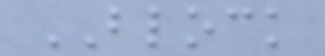BLOCK
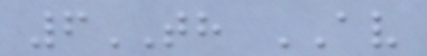6TH AV
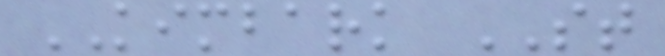KIMBARK ST
